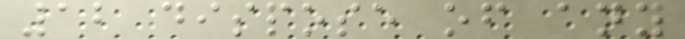12 dispose of any
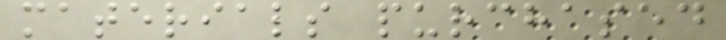materials purchased
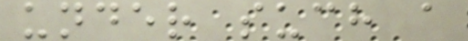under such a
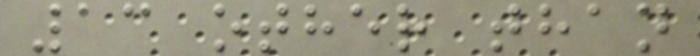13 other than
